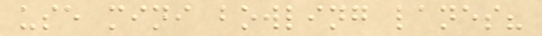use mini bowling lanes?
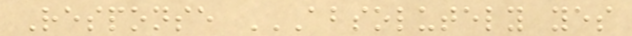Response ABSOLUTELY YES
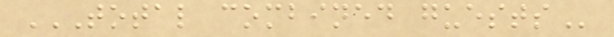TOTAL COMBINED GUESTS
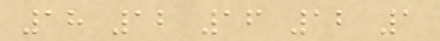18 12 16 12 1
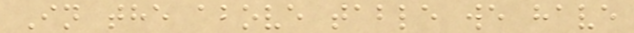In the above table we have
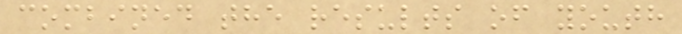combined the results of youth
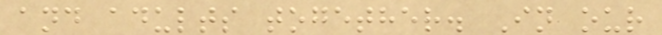and adults together. In our
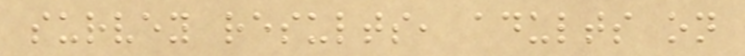survey results, adults on
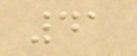41
